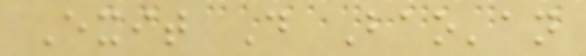Exit D Bao'an
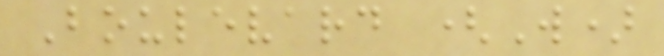Boulevard (W)
